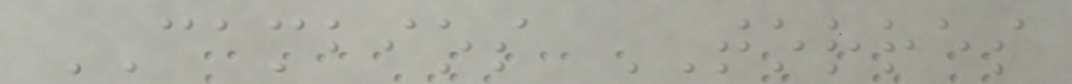CAMBIOS TORRES
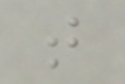t
